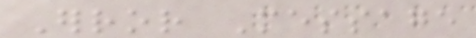Error Message
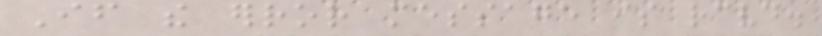If the error message is received.
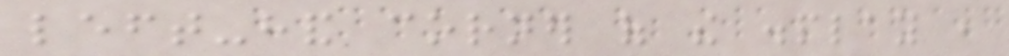left-hand corner of the display ,
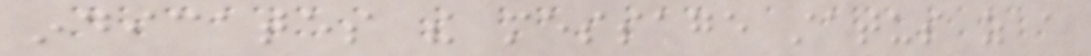indicates the message status as a
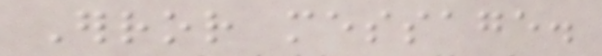Error message.
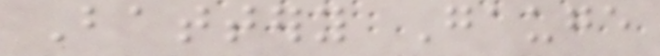Battery Gauge
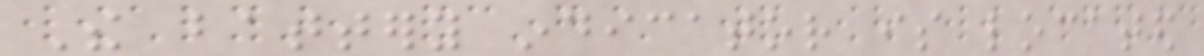The battery indicator is located
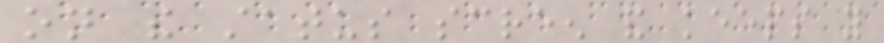on the status screen and keeps you
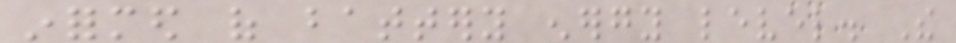informed of battery energy level. The
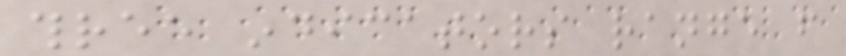three indicators range from
